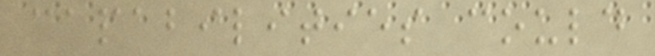capabilities could
